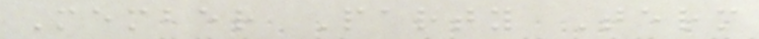Member Party Term
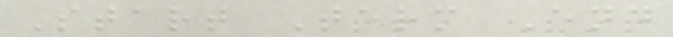Start Term End
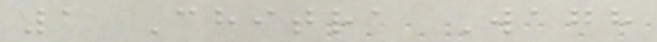1 Chitra Wagh
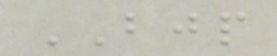BJP
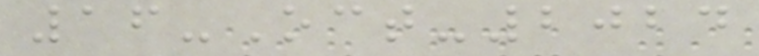16-Oct-2024
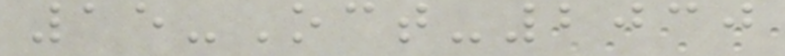15-Oct-2030
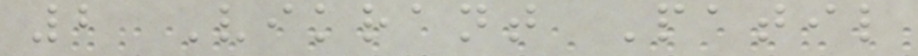2 Vikrant Patil
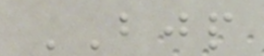BJP
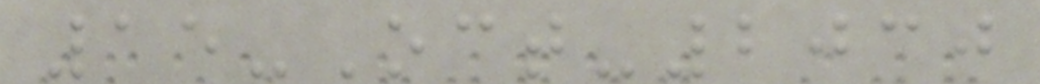15-Oct-2030
